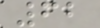62
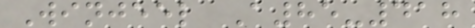Winjeel A85-418
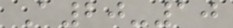A20-10
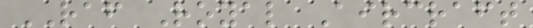RAF Royal Aircraft
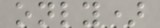only)
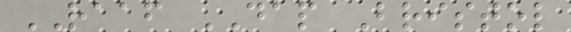RAAF DAP Bristol
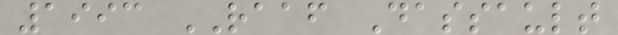1993 RAAF Dassault
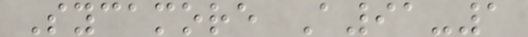Sycamore A91-1
